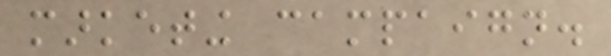marketing campaign.
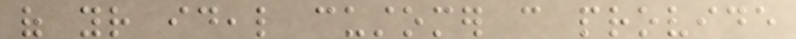of your ideal customer can provide
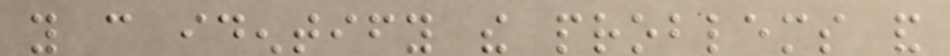you can identify the problems and
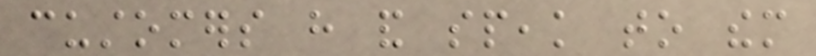customers have and speak to them
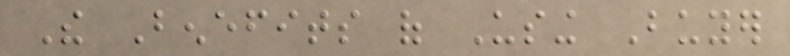The Benefits of Using Buyer
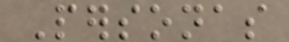Personas
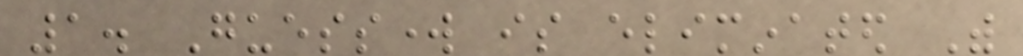1. Guesswork is eliminated With
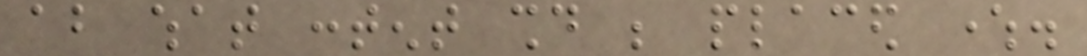about what content should be placed where.
